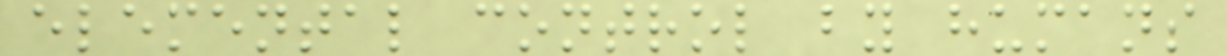elemental control by humans
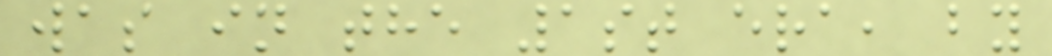was in the 1st era, by
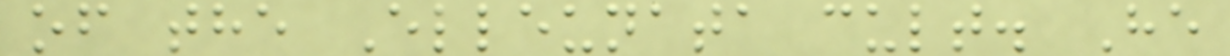of the Elleunata cult. He
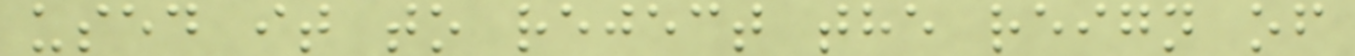used it to reject the reign of
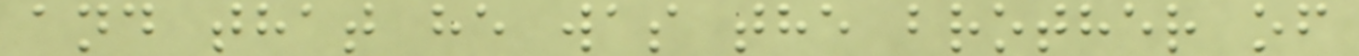and that he was the brother of
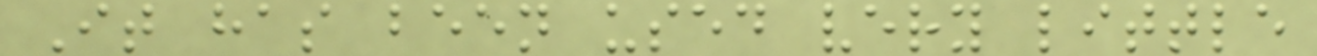It has been used very little
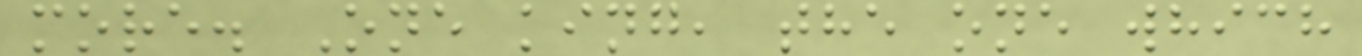more. One king, the one which
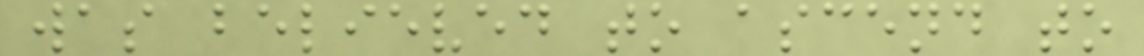was believed to ascend to
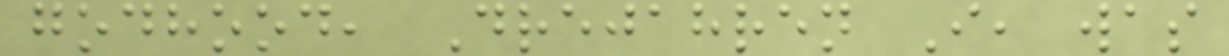godhood, Drejahren I, was
